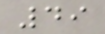49
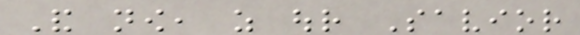And now, as our Savior
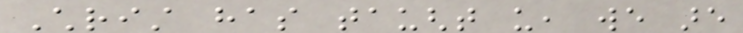Christ has taught us, we are
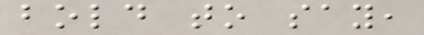bold to say,
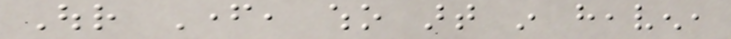Our Father, who art in heaven,
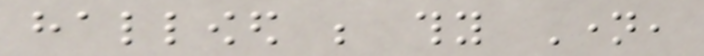hallowed be thy Name,
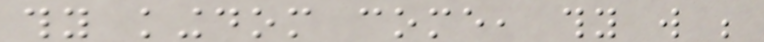thy kingdom come, thy will be
